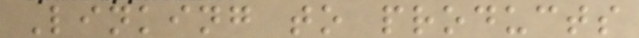Linking to products
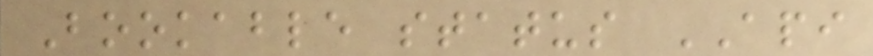Bookable status API
